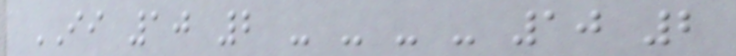II 10 2 - - - - 10 2
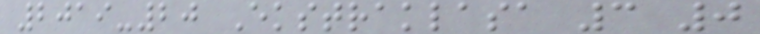2019-20 Ekstraklasa 3 0
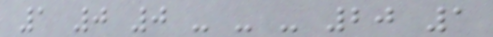1 0 0 - - - 20 1
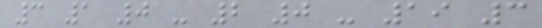3 1 0 - 2 0 - 19 3
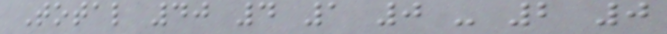Total 40 4 1 0 - 2 0
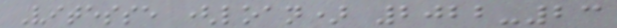Vitesse (loan) 2022-23
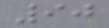90
